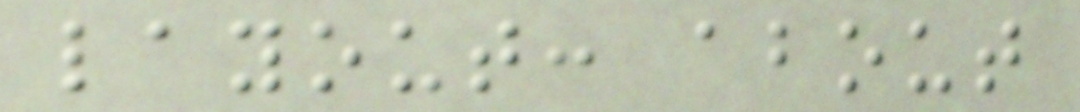layout: about
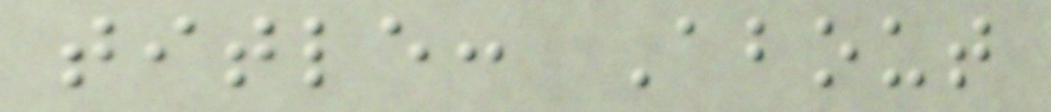title: About
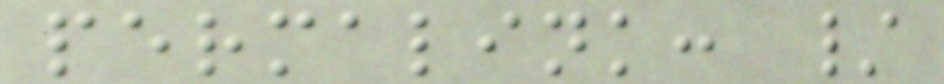permalink: /
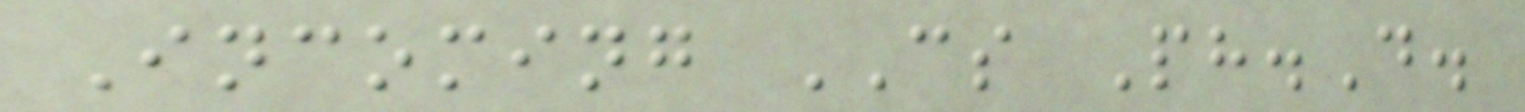Incoming CS Ph.D.
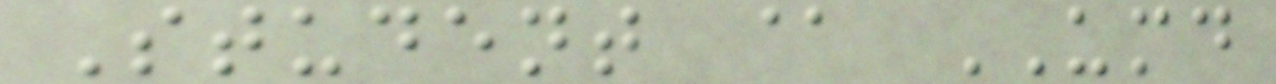Student @ UMD
